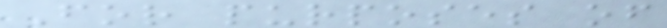For purposes of
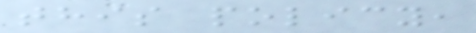this policy,
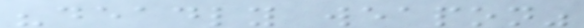"deadly weapon"
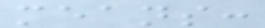means:
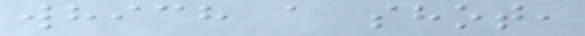which a shot,
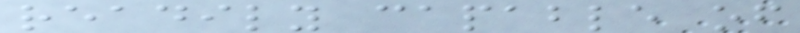readily capable of
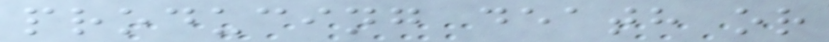producing death or
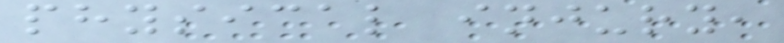physical injury,
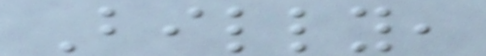Billy,
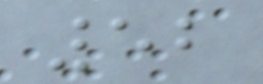52
